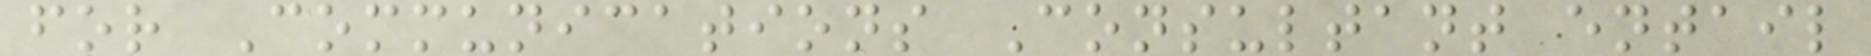for Communications Consultant entail
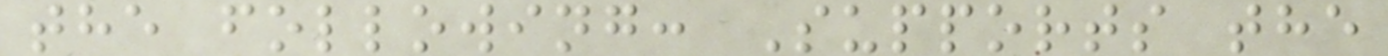the following: Supports the
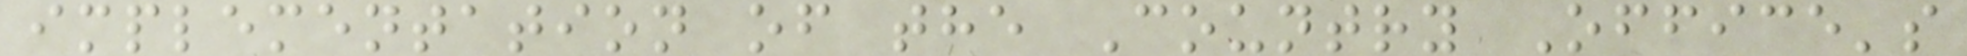implementation of the Country Office's
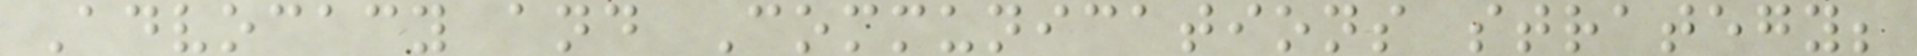Advocacy and Communications strategy;
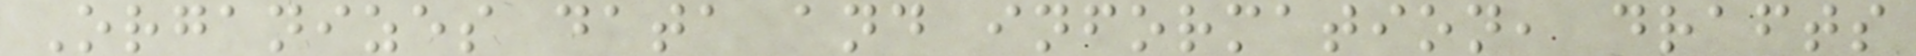Organizes data and information, drafts
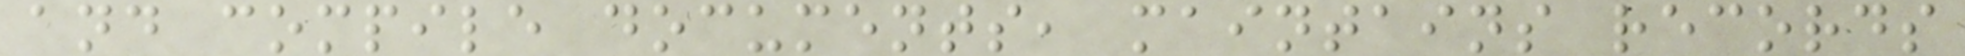and compile documents, maintains records
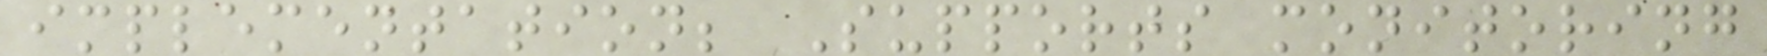implementation; Supports monitoring
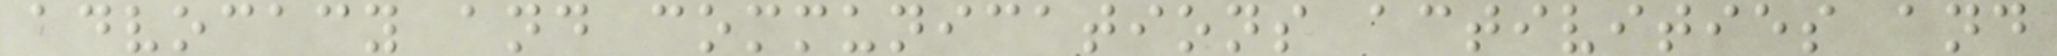advocacy and communications activities and
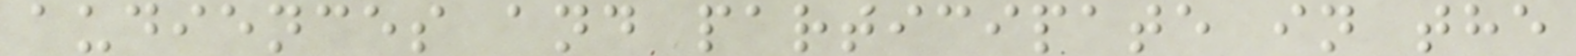audiences and participate in the
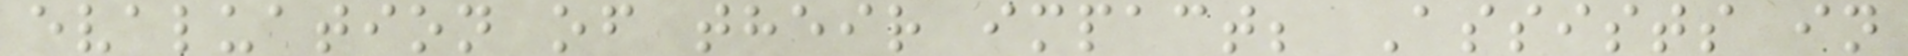evaluation of their impact; Assists in
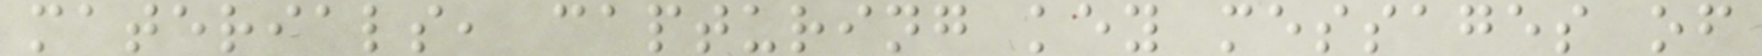materials, capturing key messages of
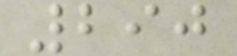290
